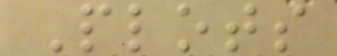Plots
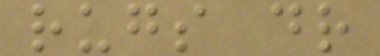rugs dr
